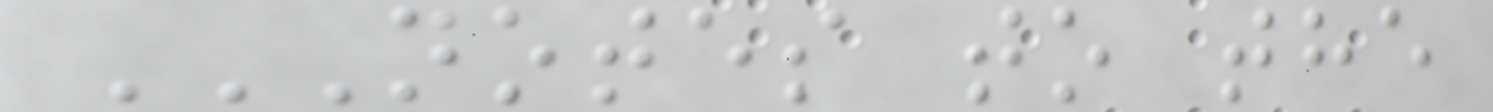NOTES TO THE
